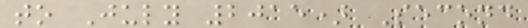to July 2015) Second
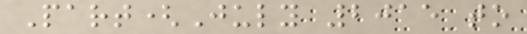Part(July 2015 to
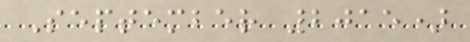September 2015)
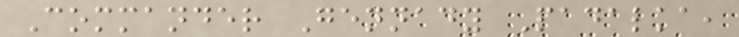Commander Gennady Padalka,
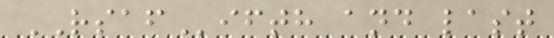RSAFifth and last
